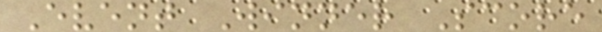Event Winner Score
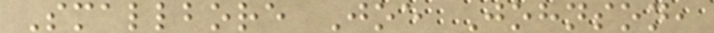Smallbore Joe Johnson,
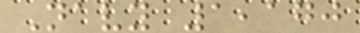Navy 1,170
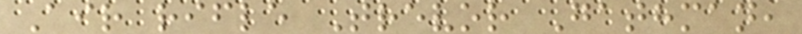Air rifle Trevor Gathman,
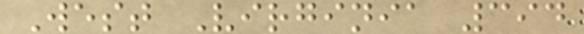West Virginia 394
